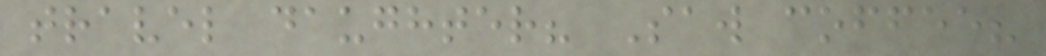travel daughter? Saw coffee?
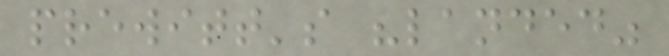prewitt's "landed"
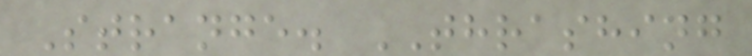Strange. THRASHING
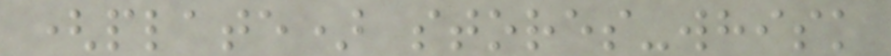(plate) stores-whisk
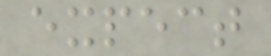expect
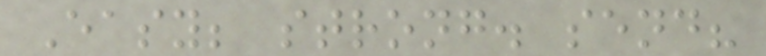Easy; strong. send?
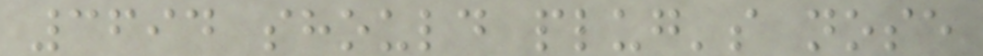3694 should plug's nose
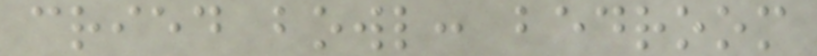cried bowl: bedroom
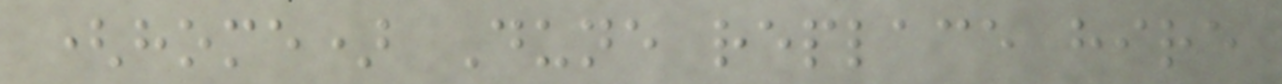(home) Dune replace hire
